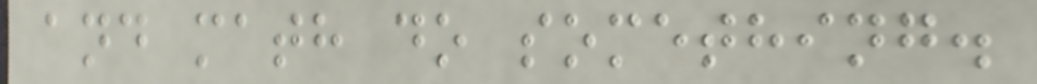and math do something.
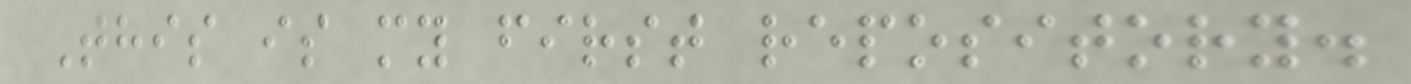This is my first repository.
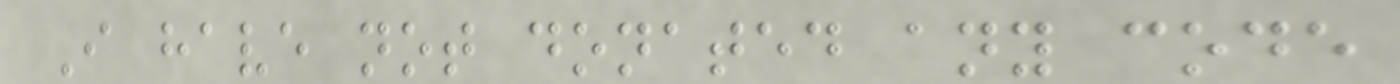I have not donated any code
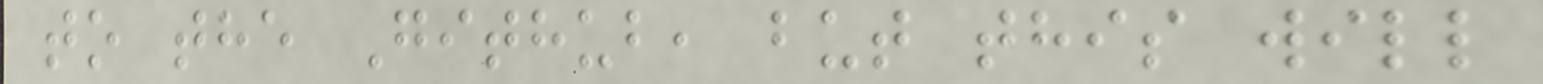to the Github, but this will
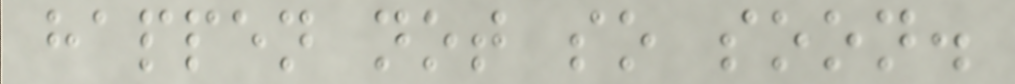happen not so soon.
